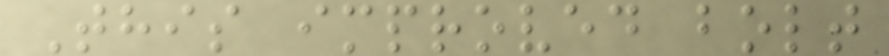This improved bolt
